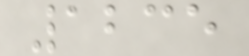1235
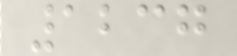1237
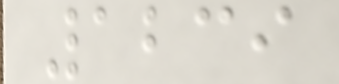1239
